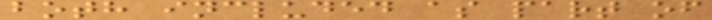both included as part of
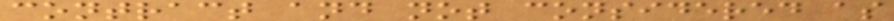contract and not considered as
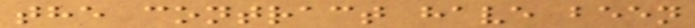the contract have been
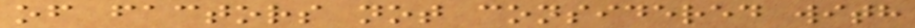of factors not considered with
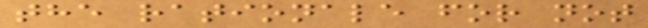the rationale for not
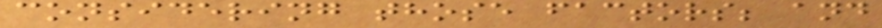considering those factors; and
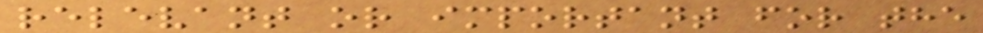relevant or important for the
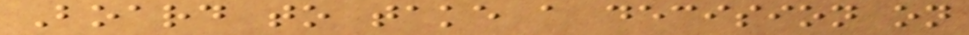Board to take a decision on
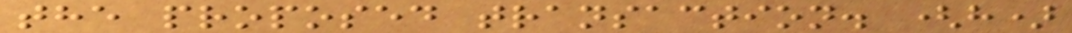the proposed transaction. (h)
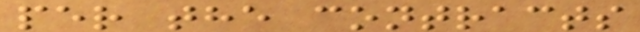per the contracts
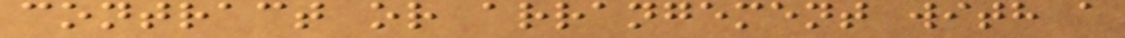contract or arrangement with a
